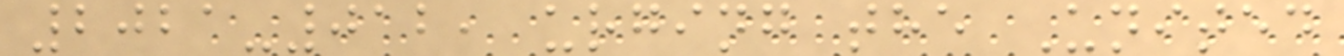2021-012, urging the United
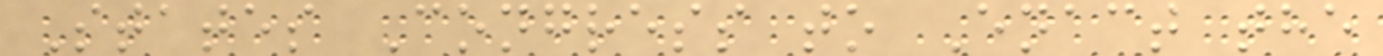States Congress to Enact the
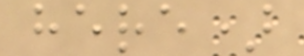here)
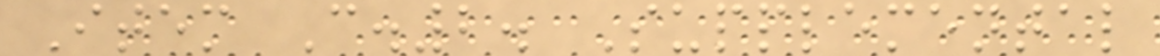Item C.2. Supplemental
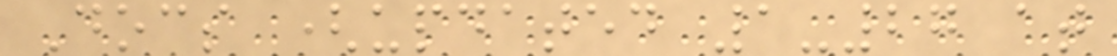Docs (updated 1-27 at
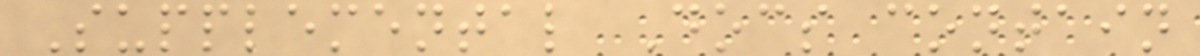Supplemental Docs contain
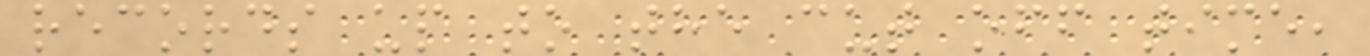records up to the cut off time,
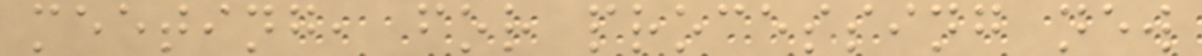meeting, for processing new
